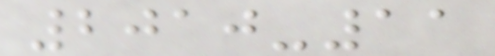2010-11
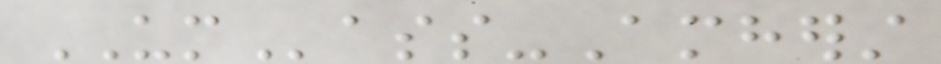UMass-Amherst
